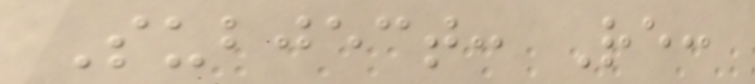Subject: Re:
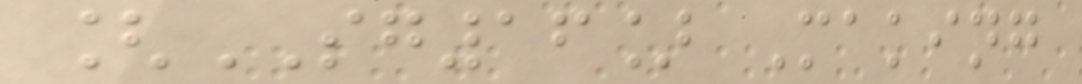[SG16] Making
